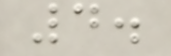4.
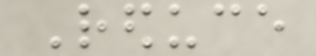Reduce
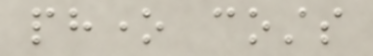phone costs
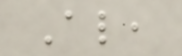Also,
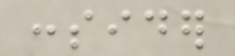consider
